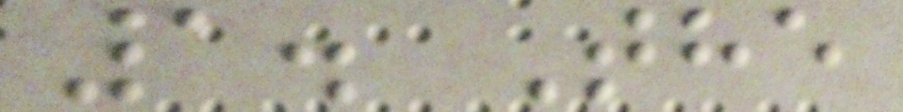1. The
